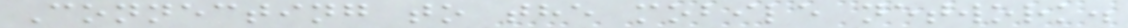Connecting to the mobile network.
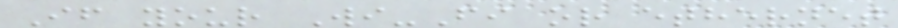If your Wi-Fi or ethernet
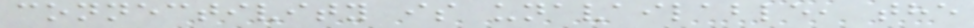connectivity is unavailable, the
